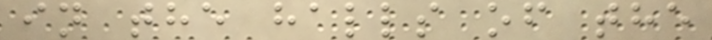in the halls of the
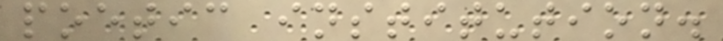poetic institution.
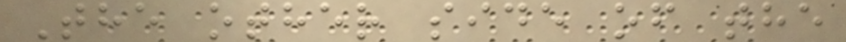The other side of the
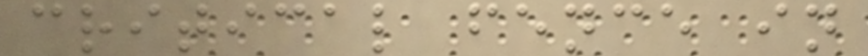critical fence in
